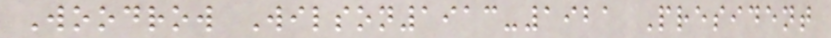Woodrow Wilson1913-1921 President
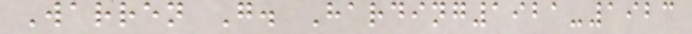Warren G. Harding1921-1923
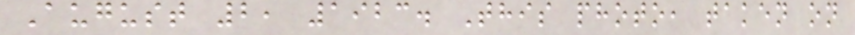August 2, 1923. This photo, taken on
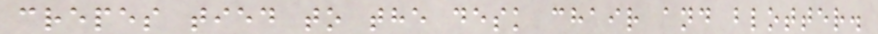crepes tied to the desk chair and blotter.
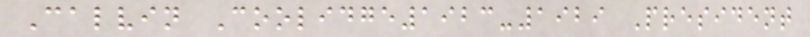Calvin Coolidge1923-1929 President
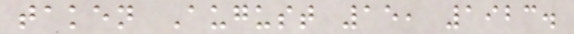taken August 15, 1923.
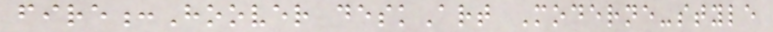fire:Hoover deskArt Moderne-style
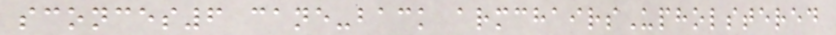sconces6 cane-back armchairsUpholstered
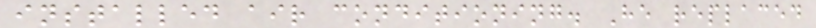installed air conditioning. He replaced
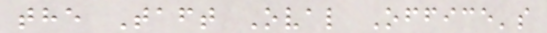the Taft Oval Office's
